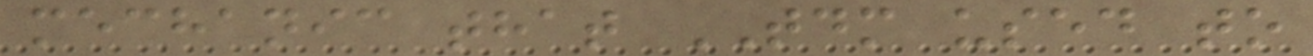mechanic that TDM used to
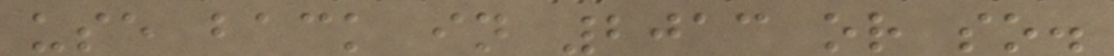use back in 2013 or so.
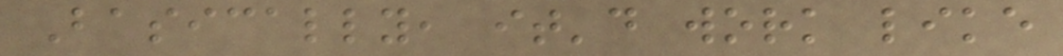Basically, it'd work like
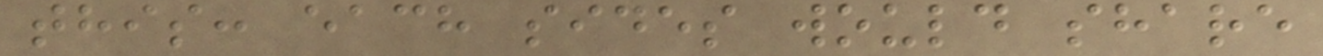this: each sides would share
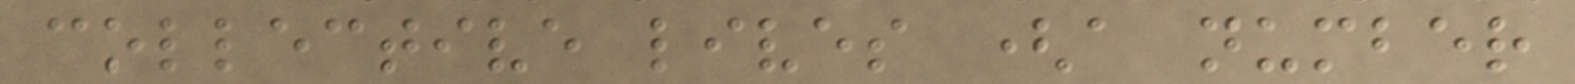collective lives (a number
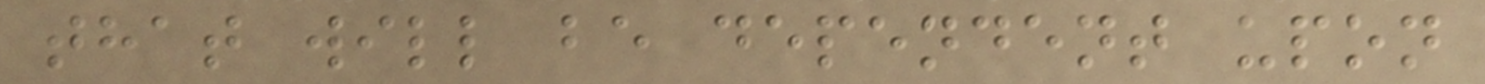that will be dependent upon
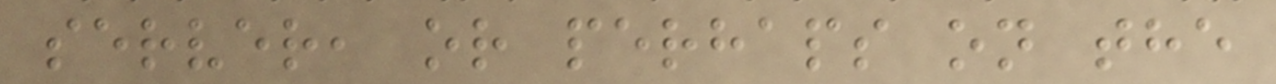server, or perhaps on the
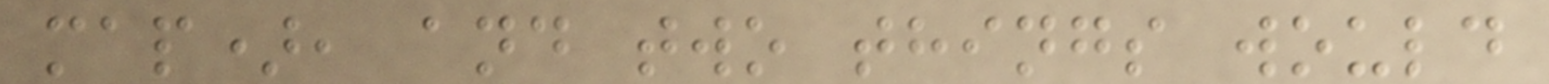map), and two things would
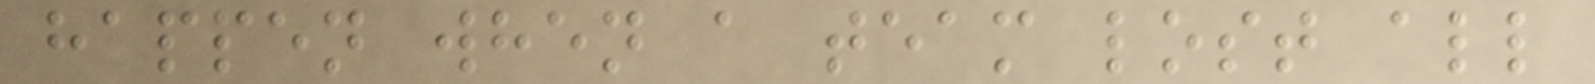happen when a team lost all
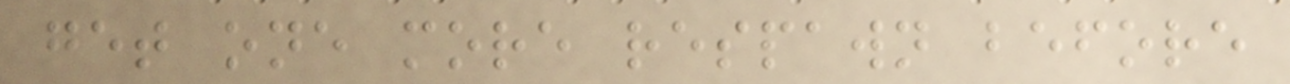get one more respawn before
